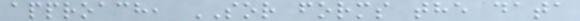approach, SOR forms the data
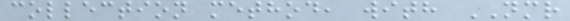collection method, with NMR
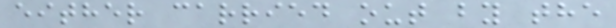either carried out by the
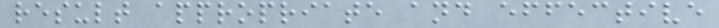result appropriate and effective
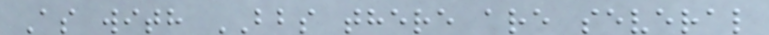As with BBS there are several
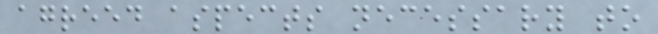agreed aspects necessary to
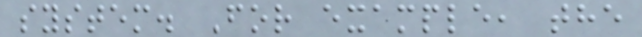system. For example, the
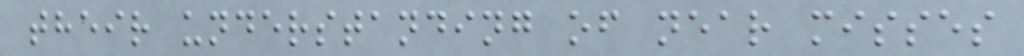their understanding of near misses
